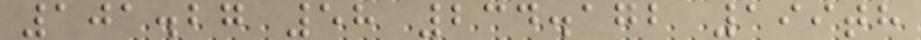101.27 58 234.172 199th
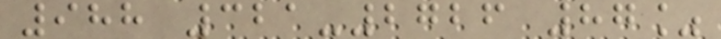988 321-2726 87%
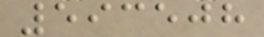593508
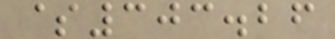$303.26
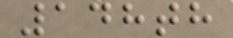148th
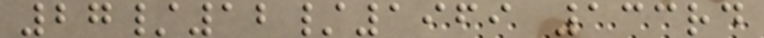27/12/1969 133rd
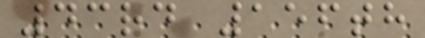43rd 156th
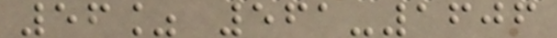56% 561-1606
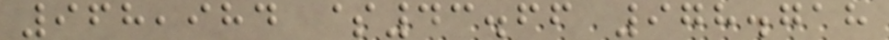968,984 $43.66 978.718
